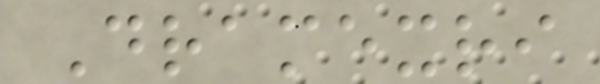Dramexri
